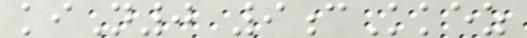kiN0 9cKkez
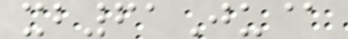xb61Ju@
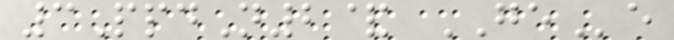3PpdN2& GEe
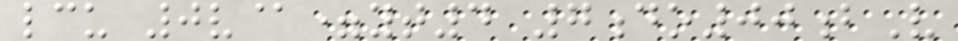lcu 0v@=yt4 7do00bV
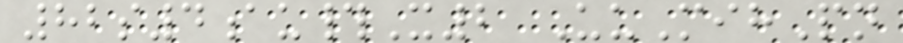82s4au#X2 UuMihPn
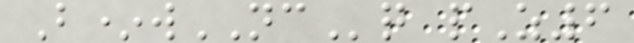B*wNCq pZ6
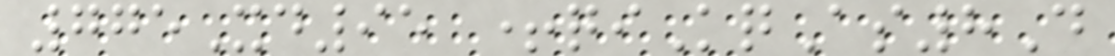775Xd95 +qiKqAs8D
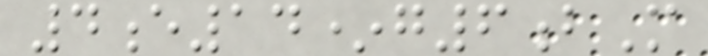4e14*g6bM
